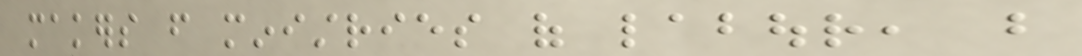makers from ministries of labour, but
